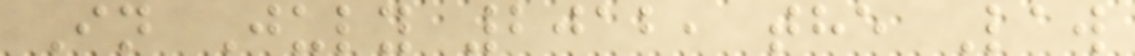In July 2012, the Law
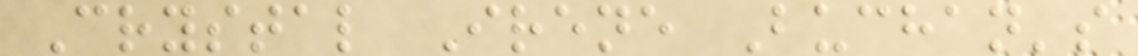Crystal Irene Buchan's
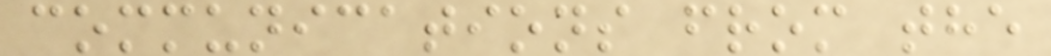communications from the
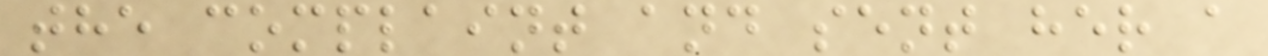the complaint and sent her a
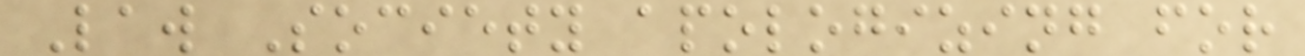Law Society apologizing for
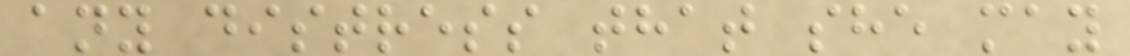any distress that she may
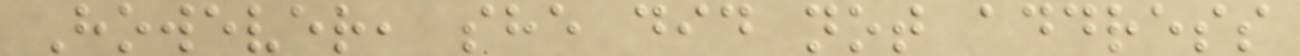However, she did not address
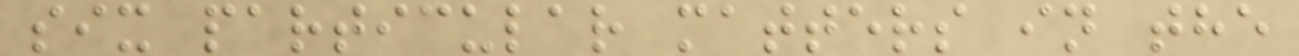six particular matters in the
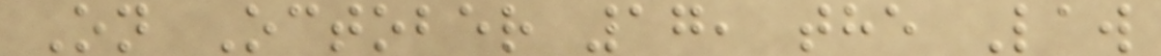On October 17, the Law
